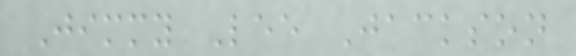Jimmy Lee Jackson
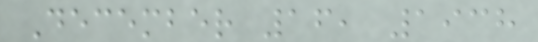December 16, 1938
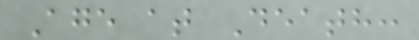Age at Death:
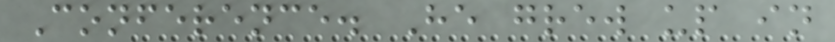Conference. He grew up in
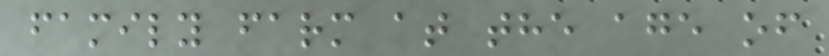family farm at the age of
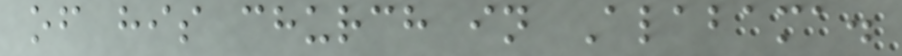of his church in Alabama.
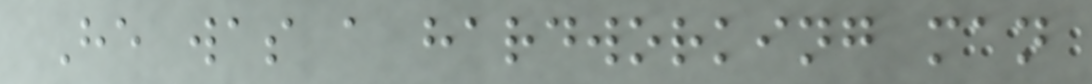He was a hardworking man
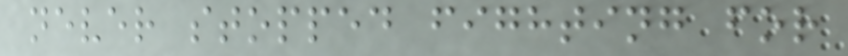never stopped fighting for
